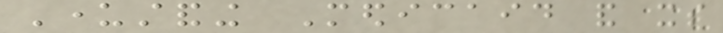Understanding Medicaid and its
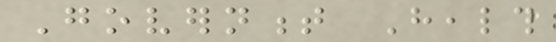Government Health
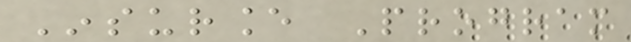Insurance Program
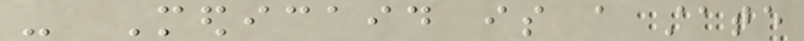- Medicaid is a state
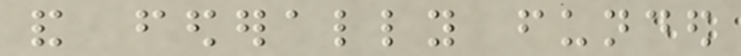and federally funded
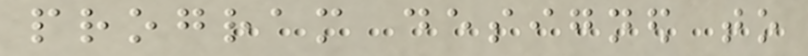program designed to
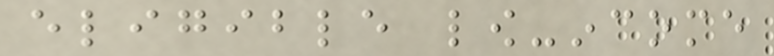eligible low-income
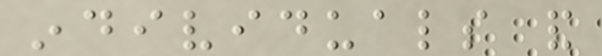individuals and
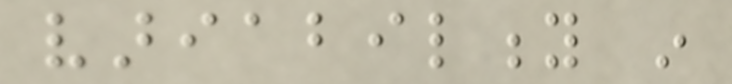variability in
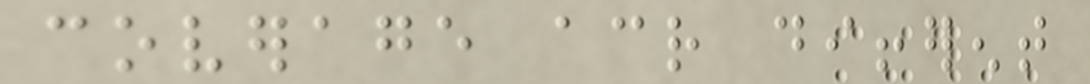coverage across different
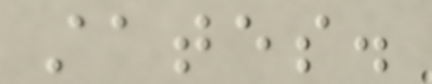states.
